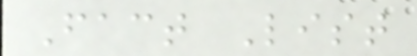Fact List
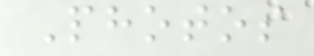Photos
